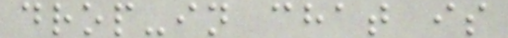drop-in chat is
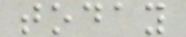today
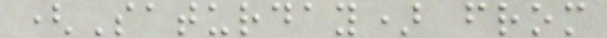(Saturday) from
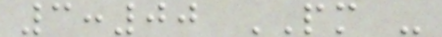3:00 PM -
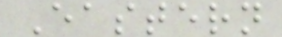Eastern
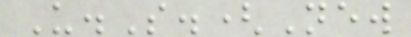U.S.(New
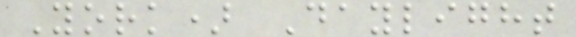York) Daylight
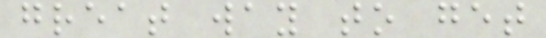great way to get
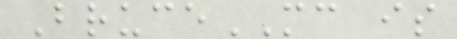BruceMC is
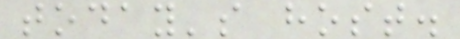today's host.
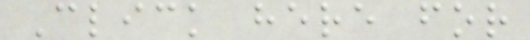Click here for
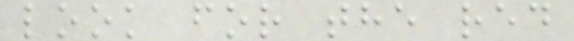look for the red
